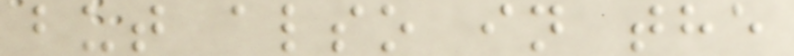but also in the
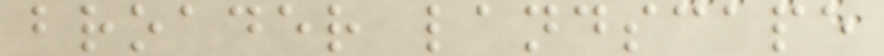broader landscape
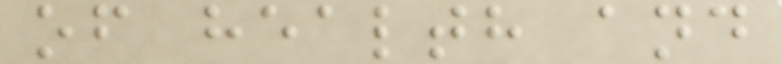of health and
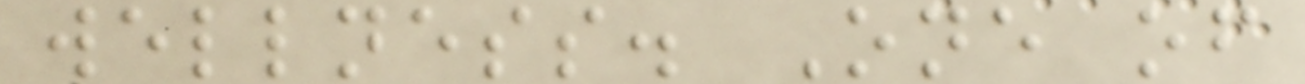wellness. One of
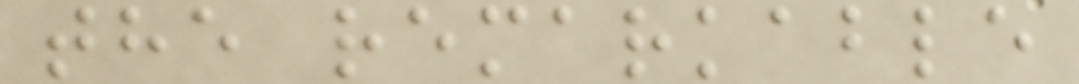the remarkable
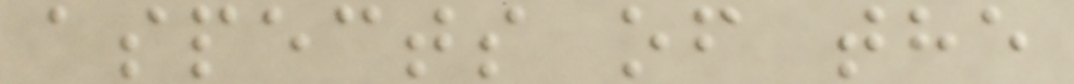aspects of the
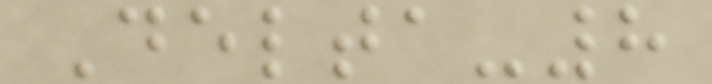Delta-8
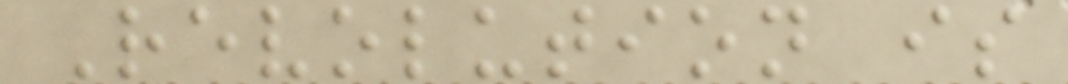Revolution is
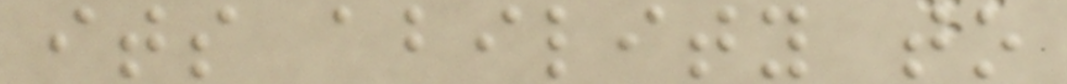its ability to
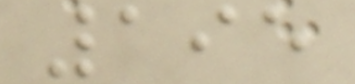195
